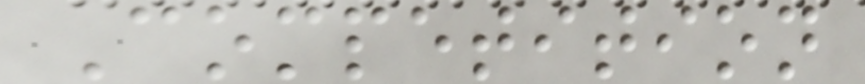Competition
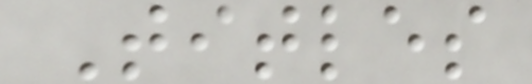Titles
